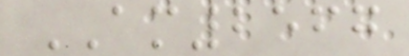AM2567
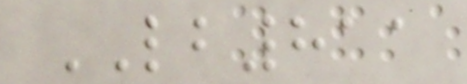LB811
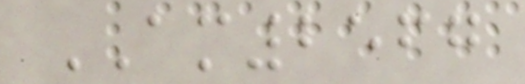AM2567
